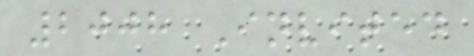2008 Invited
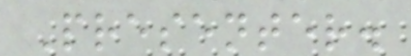Presenter.
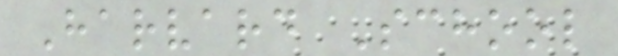Harvard School
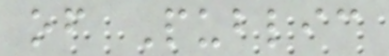of Public
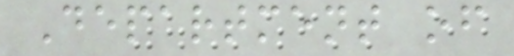Department of
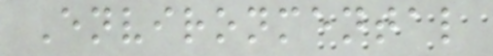Environmental
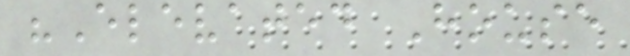"Elevated House
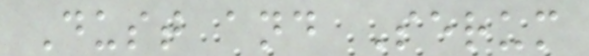Dust and Serum
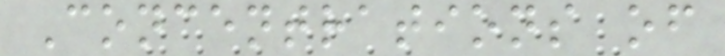Concentrations of
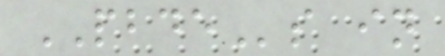PBDEs in
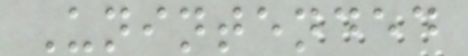Unintended
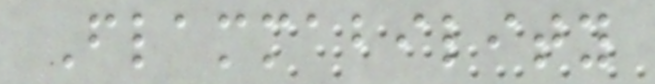Flammability
